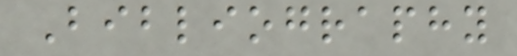Bibliography
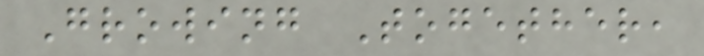Growing Together,
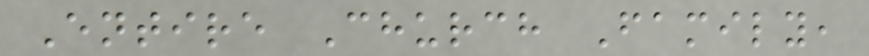Entire Church Family,
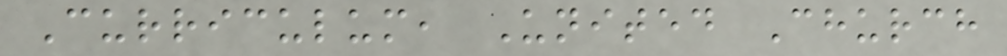Curriculum, United Church
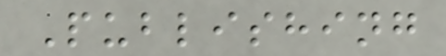Publishing
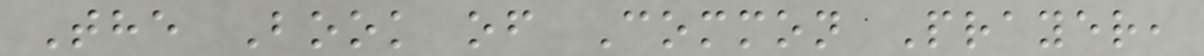The Book of Common Prayer,
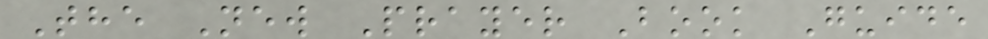The New Prayer Book Guide
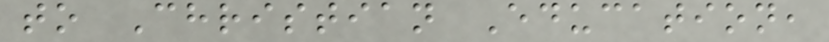to Christian Education,
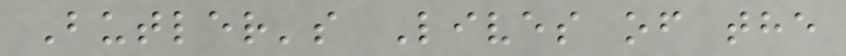Butler's Lives of the
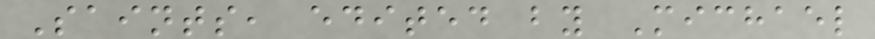Saints, edited by Michael
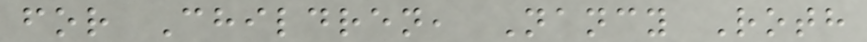for Children, Nancy Roth
